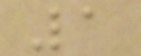1
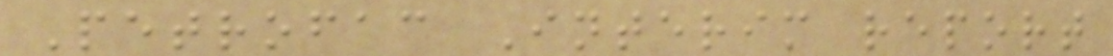Petrofac Interim report
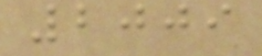2009
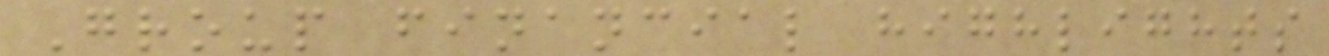Group financial highlights
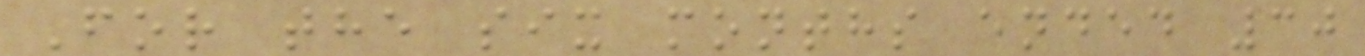For the six months ended 30
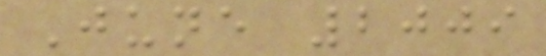June 2009
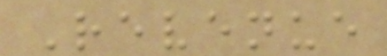Revenue
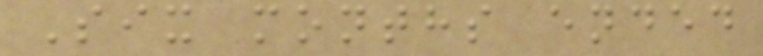Six months ended
